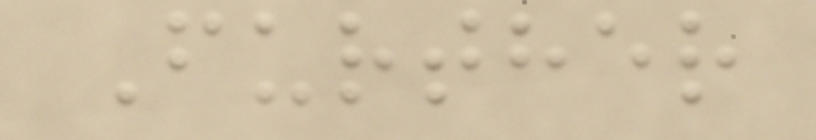Further
